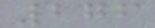276
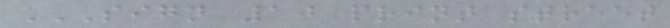SIGN 10 PRINT STREET
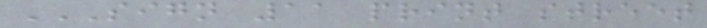SIGN 11 PRINT STREET
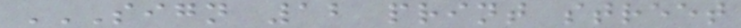SIGN 12 PRINT STREET
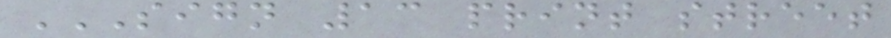SIGN 13 PRINT STREET
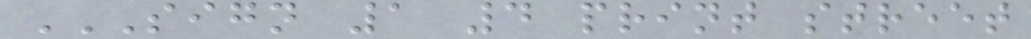SIGN 1 4 PRINT STREET
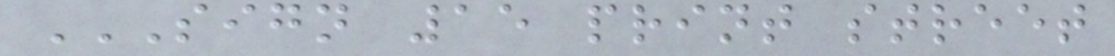SIGN 15 PRINT STREET
